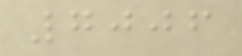7006
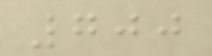700
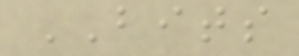BITS
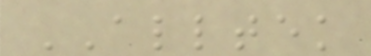ALLTEK
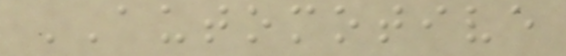AUTOMOTIVE
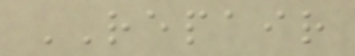REPAIR
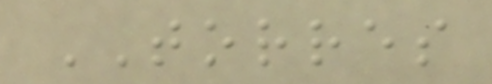TORRES
